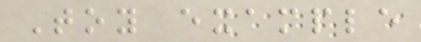Toy example
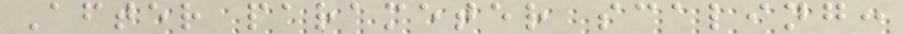After parameter scaling:
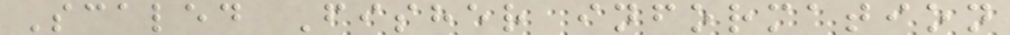Scaled Fisher information
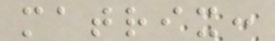matrix:
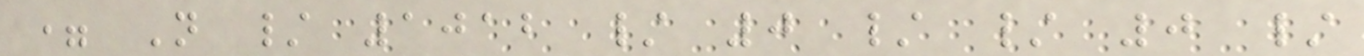= N / 1012 / 0 / / 0 /
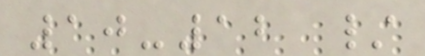10-12 /
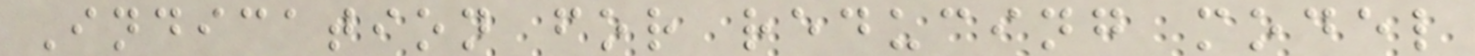Indication for reducing model
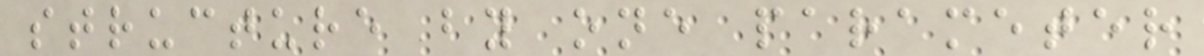structure by one parameter
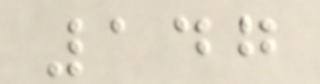147
